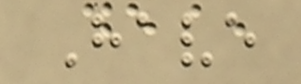Have
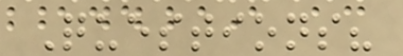Questions?
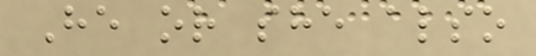He or she also
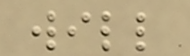will
